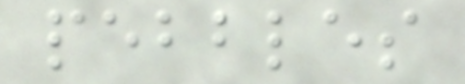pebbles
